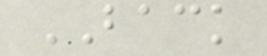BACK
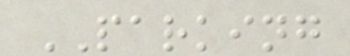PARKING
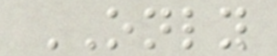ONLY
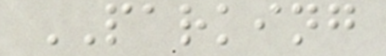PARKING
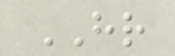HR
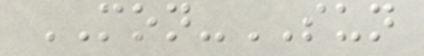MON-SUN
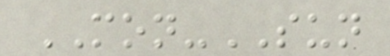MON-SUN
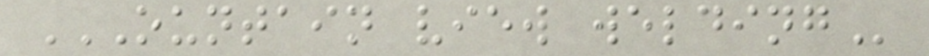OUNTAIN VIEW WELDING
